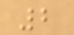2
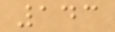143
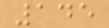145
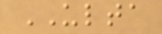ULTA
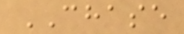CHASE
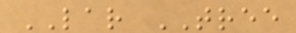LAR TREE
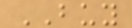BUY
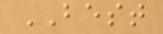BEST
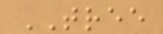TREE
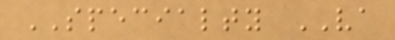SPECIALTY VA
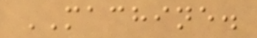MACHINE.
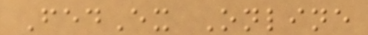FedEx Online
